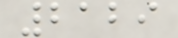2129
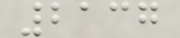2137
